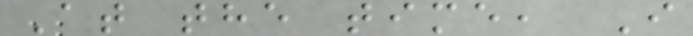At the time, I
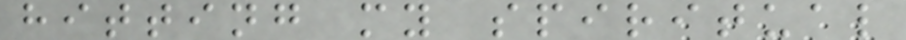hitting my spiritual
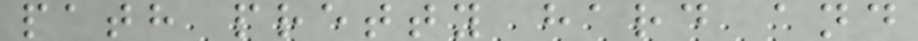path pretty hard and
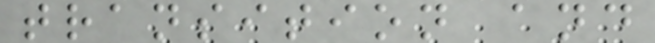transition and
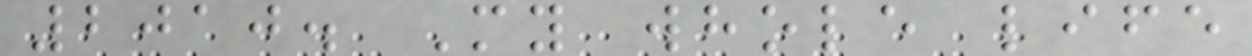2010. My whole life
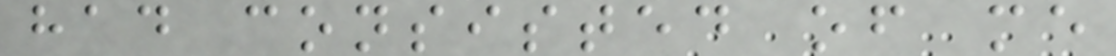had consisted of me
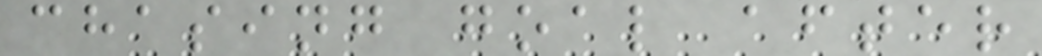chasing goal after
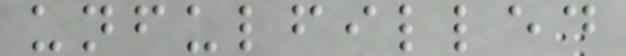unfulfilled
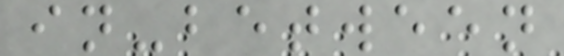in-between
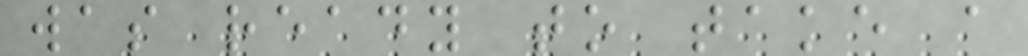was ready to take a
